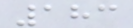183
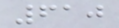610
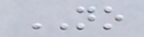NO
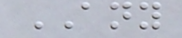ANY
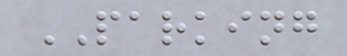PARKING
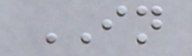IN
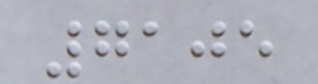7105
